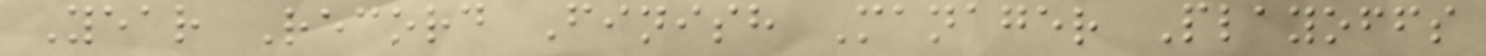Year Record Finish Manager Playoffs
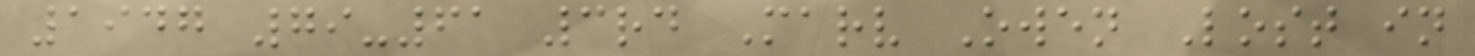1947 79-61 3rd Marv Owen Lost in
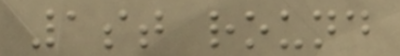1st round
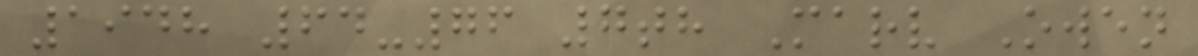1948 64-76 7th Marv Owen
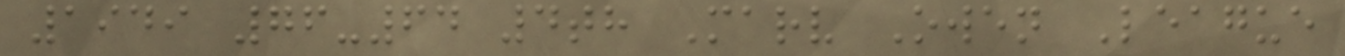1949 76-64 4th Marv Owen League
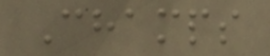Champs
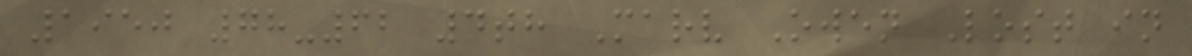1950 78-62 4th Marv Owen Lost in
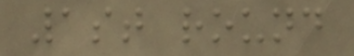1st round
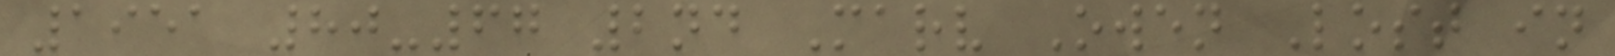1951 80-67 2nd Marv Owen Lost in
